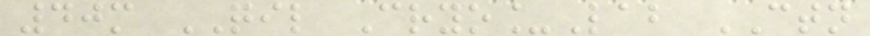40m QIL Cryo_Lab CTN
